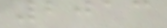2013
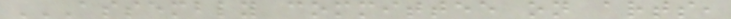ASSEMBLY COMMITTEE ON ARTS,
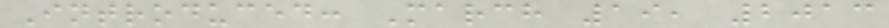Introduced: March 19, 2013
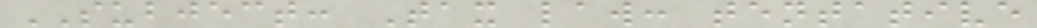SUBJECT: Tax law: tentative
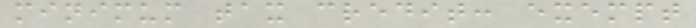minimum tax credit: exempt
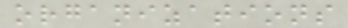organizations
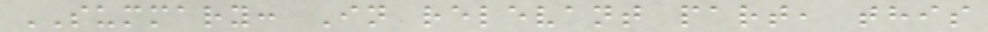SUMMARY: In relevant part, this
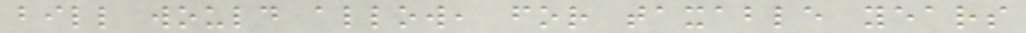bill would allow, for taxable years
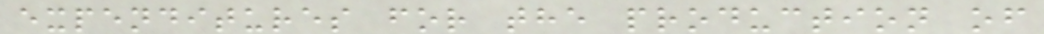expenditures for the production of
